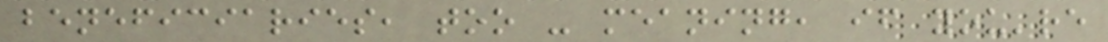beneficiaries, too - meaning, if you're
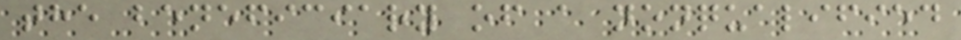the beneficiary of a nonqualified
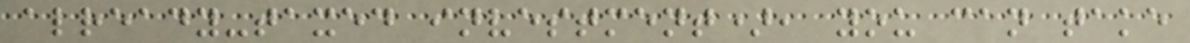already-taxed investment), you can take
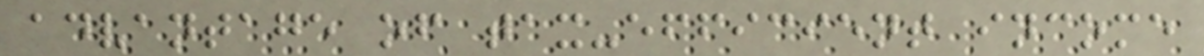advantage of tax-efficient income
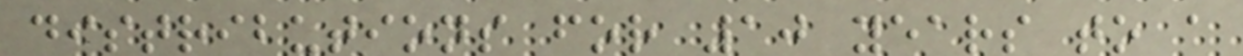distributions for 10 years to a
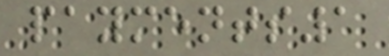payments1
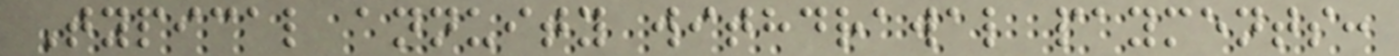Typical annuity withdrawal payments:
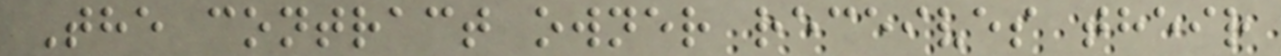The contract owner receives their
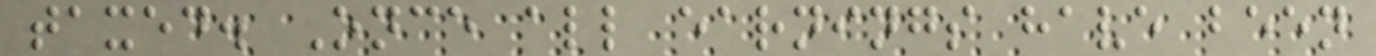taxed. Once all earnings have been
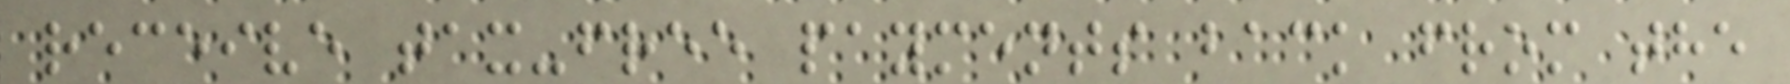receive tax-free payments back from the
